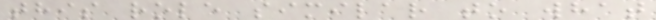this role similar to what
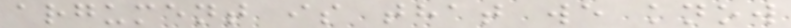argument is that we know
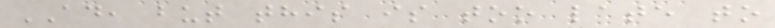AD, but this is too late to
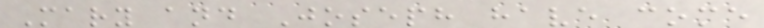Mary and Joseph have come
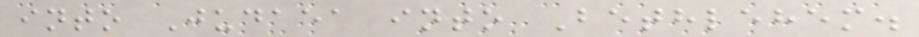into Judaea into Bethlehem.
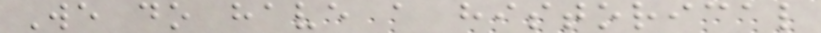We do have a historical
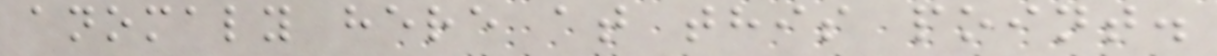anomaly here at this point.
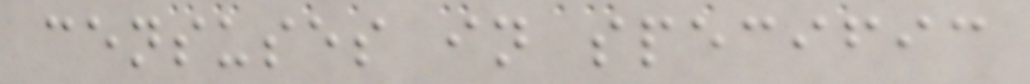censuses in specific
